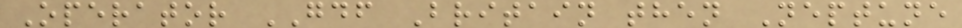Operator GDF Britain then Neptune
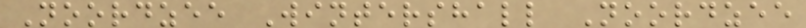Noordzee Wintershall Noordzee
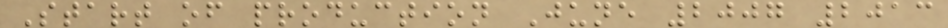Start of production June 2007 2013
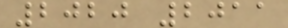2020 2011
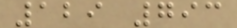129 793
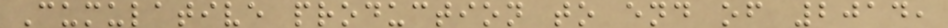Cumulative production to end of 2014,
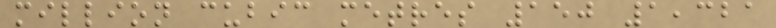million cubic metres 150 1,321
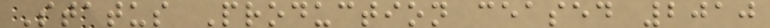Status Production ceased 2010
